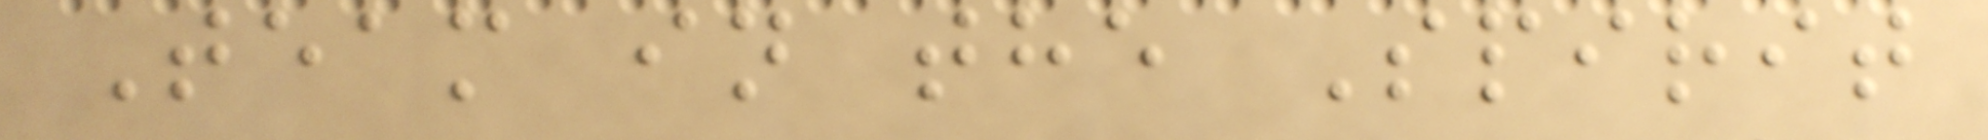Team in the Spirit
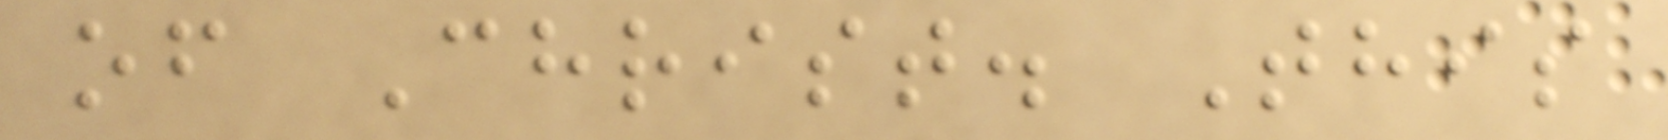of Christ. This
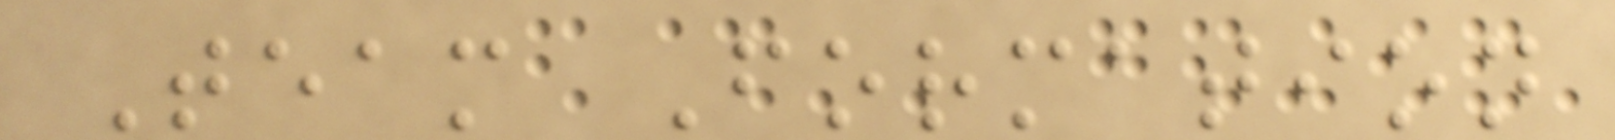Team Formation
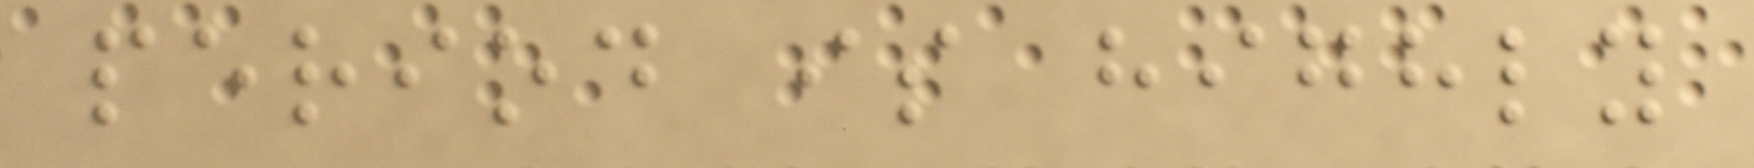period is highly
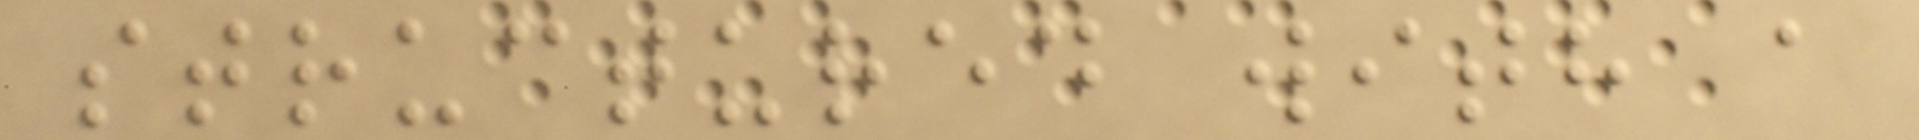structured with a
